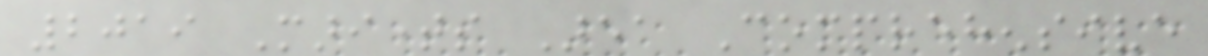2019 Maritimes Area Comprehensive
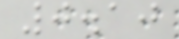0.10
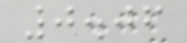0.06
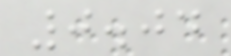0.04
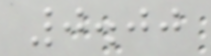0.00
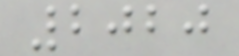2020
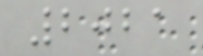2021
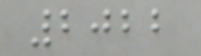2022
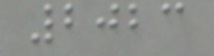2023
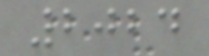2024
